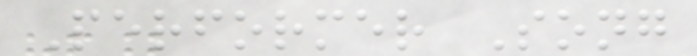Performer Song
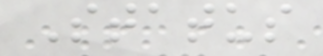Status
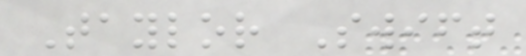Taylor Swift
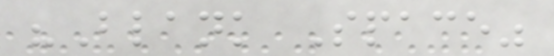"Blank Space"
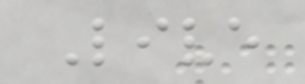Live
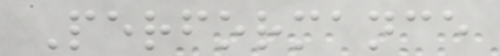Performance
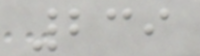239
